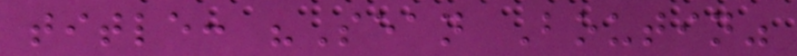title: "Sean Boutin"
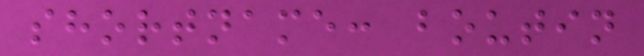shortname: boutin
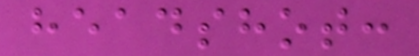headshot:
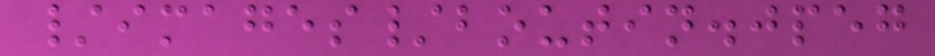/images/boutin.jpeg
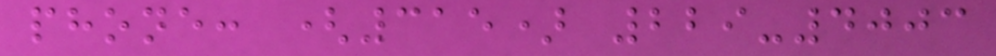phone: (315) 229-4003
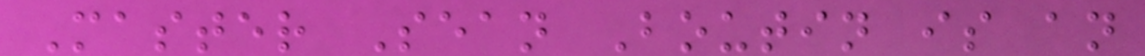Master Sean Boutin is an
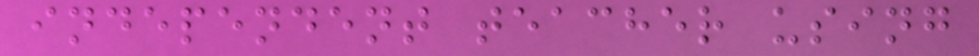independent teacher using
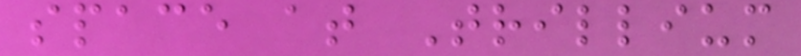space at Trillium
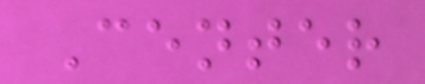Center
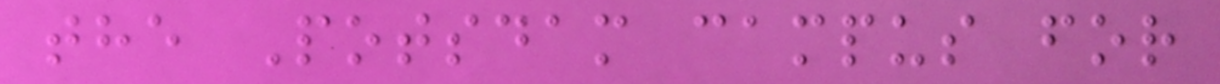the Potsdam campus for
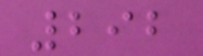292
